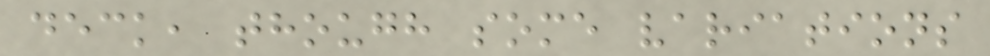deck, though some variations
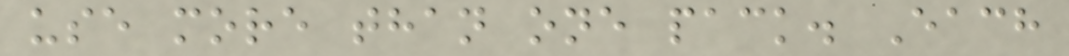use more than one pack. Each
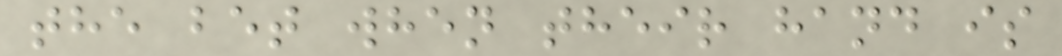the bet when their hand is
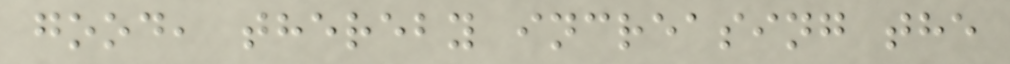good, thereby increasing the
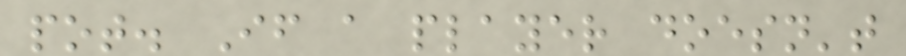pot. If a player doesn't
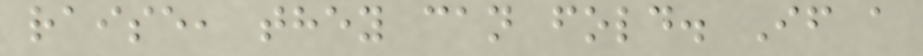raise, they can fold. If a
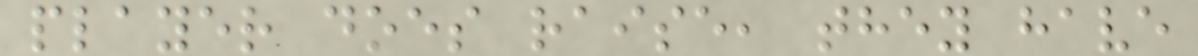player does raise, they have
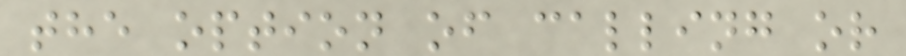the option of calling or
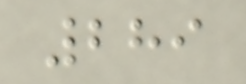289
